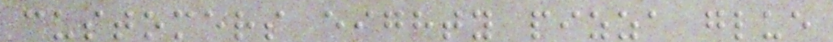customers eighty pizza glue
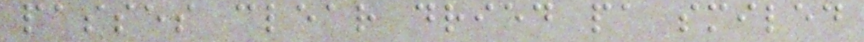passes clear dried pa smiled
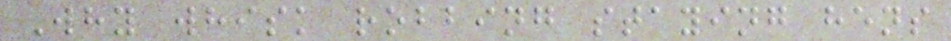Why whisk robbing staying hens
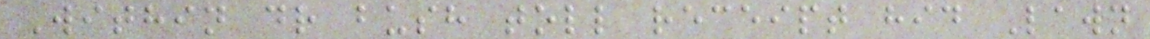Within dr bush toll receipt hid Lawn
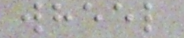wheel
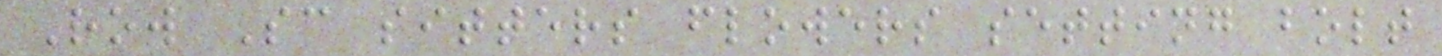Row Sc sitters flowers setting bolt
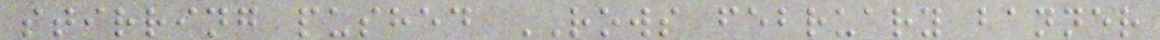stirring pushed ROWS february banner
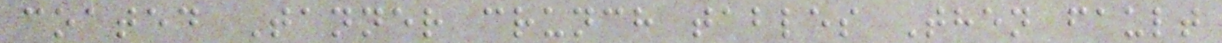coated Tanner crunch tables Then fault
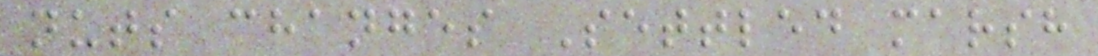nuts changes Settled marsh
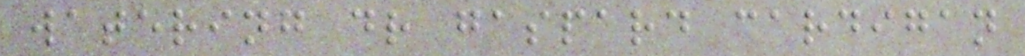watering dr gaspard cardigan
